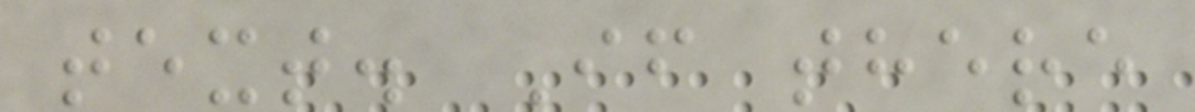text. If there
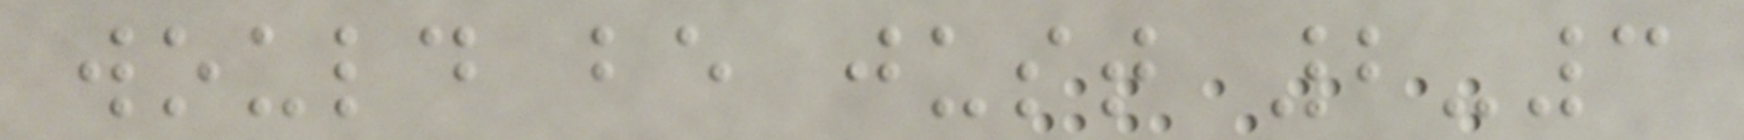would be just 2-3
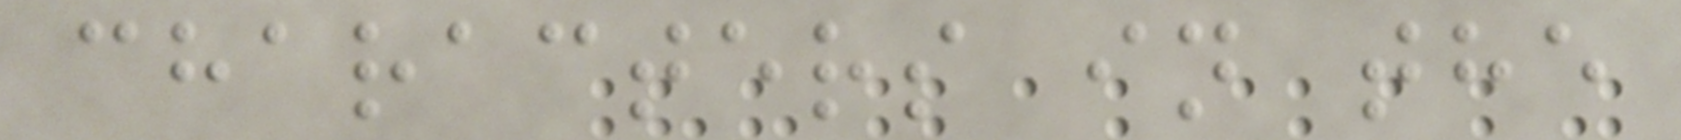characters in the
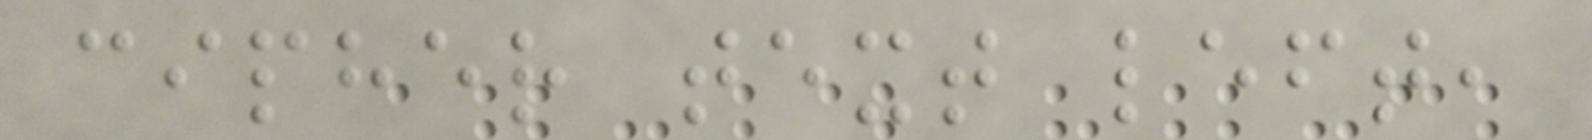cipher text left,
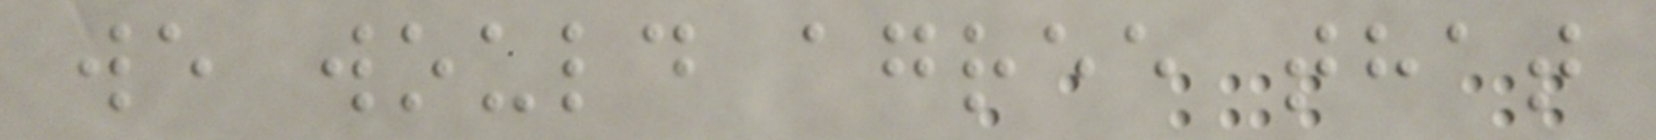we would agree that
